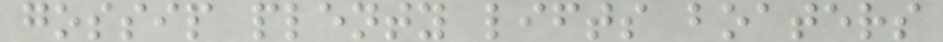gossip plenty lifts boaters
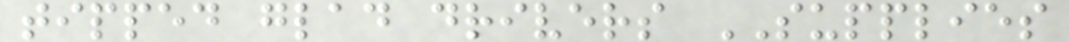tipped glad drivers SUPPLIES
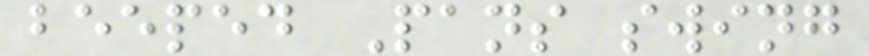beeped Pans swing
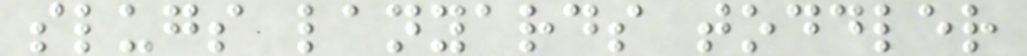slugs lanyards toddler
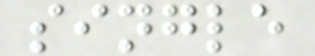single
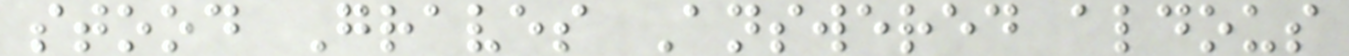stood Graves Answered aldous
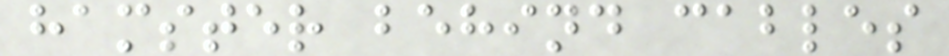hamster behind cables
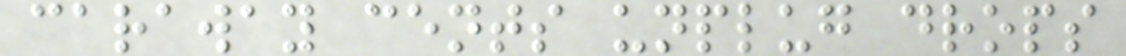caraway cents unplug drops
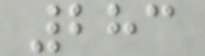283
